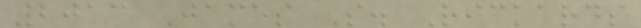2013 James S. Rickards
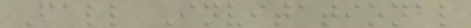Fall Invitational
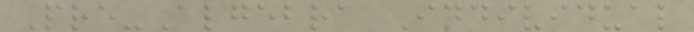Pre-Algebra Individual
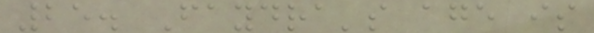25. Faydra's age is
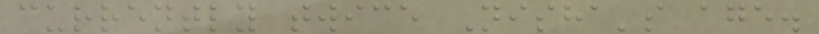currently twice Nisha's age.
